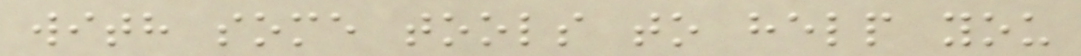with some tools to help you
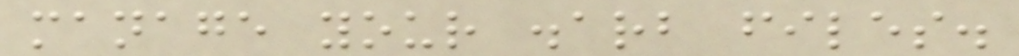manage your .arb files.
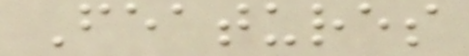Features
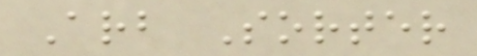Arb Sorter
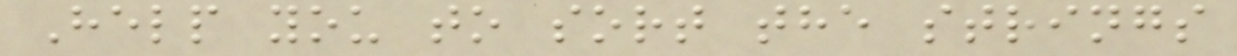Help you to sort the strings
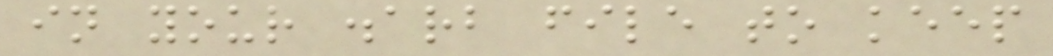in your .arb file to keep
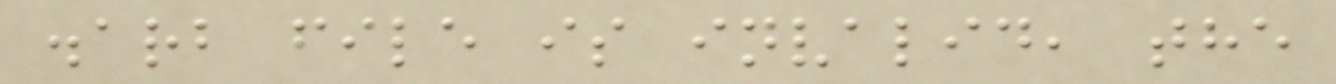.arb file is invalid, the
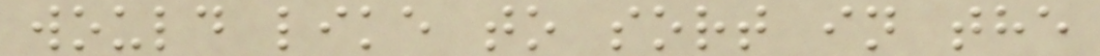would like to sort in the
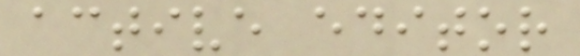active editor
